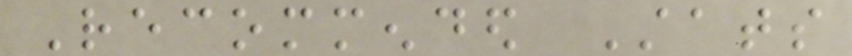Recommended Stats
